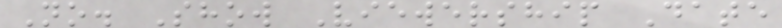No. Show Viewership Date
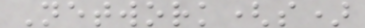Network(s)
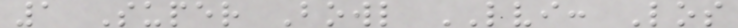1 Super Bowl LVI: Los
